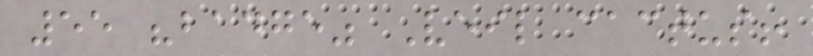55 "badge" Veil cactus!
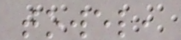towel,
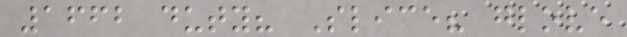1662 duty? Slice? glove
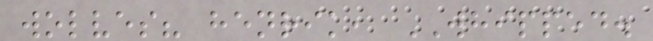wolves? henrik, WHIPPED.
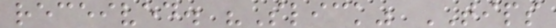received. "Slick" TIPS
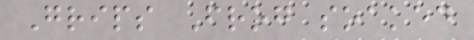Grips Frog soaked
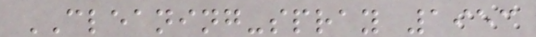CLEANING-spray 1953
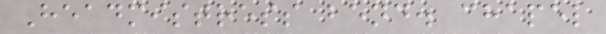Headmistress bend. chapel
